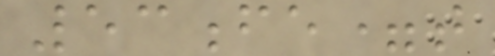53fe=t
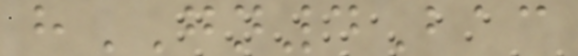hGN4Bac
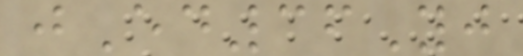jEd36Yj
